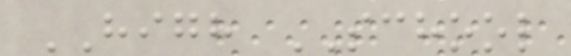HIGH SCHOOL
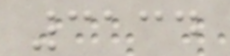3134
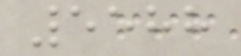5588
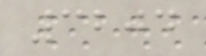3204
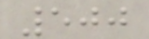500
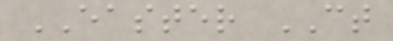EASTER CT
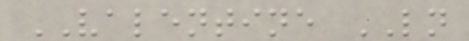VALENTINE LN
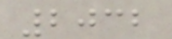2032
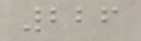226
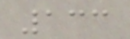133
